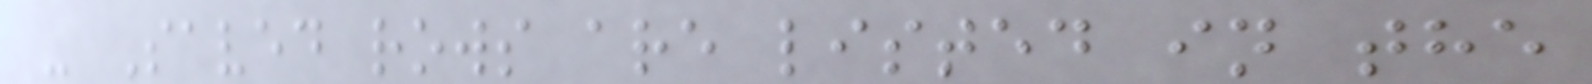- Saved rows are listed in the
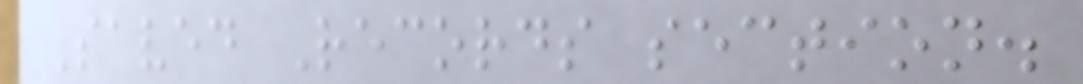Saved Records section.
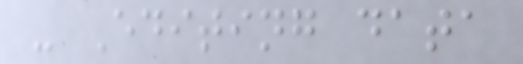- Editing data
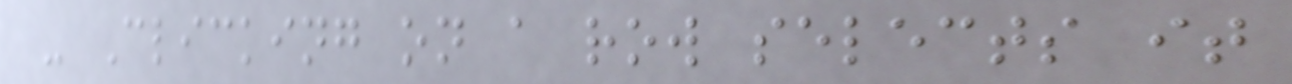- Clicking on a row selects it
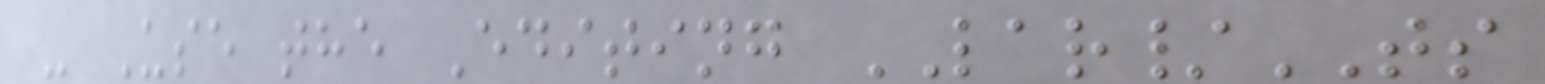- Use the Editing LAR/TS
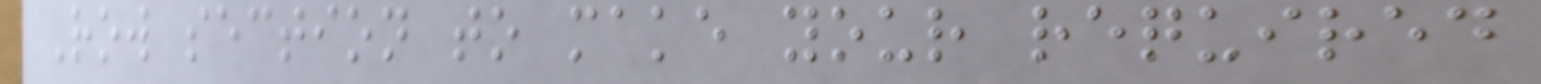Row section to make your required
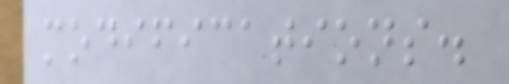modifications.
